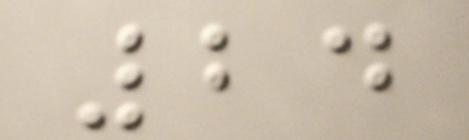24
